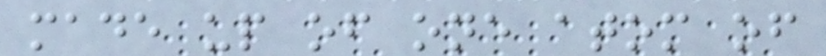made up of one atom of
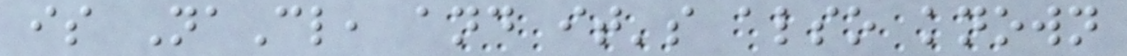is NaCl, and it's also known
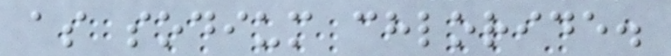as sodium chloride.
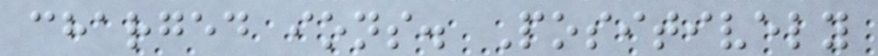charged ions. Positively
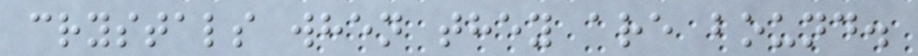crystals when they are bound.
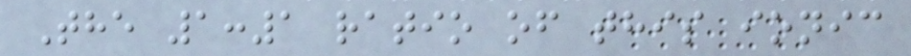The 1:1 ratio of this ionic
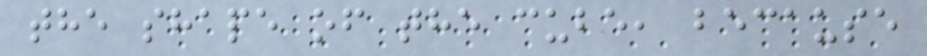the shape of the cube, because
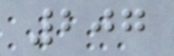207
